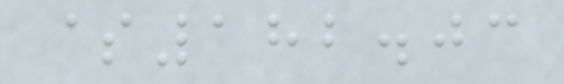$182.03
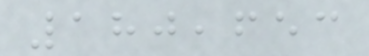180,653
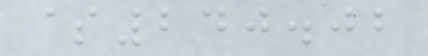$240.02
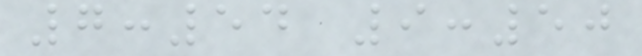7:54 9:50
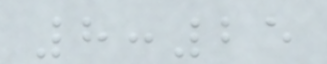8:25
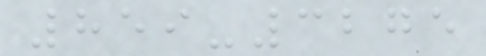859-3275
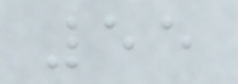55
